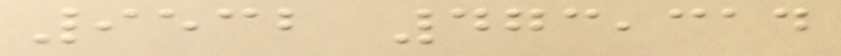9532 473,314
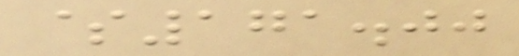$171.00
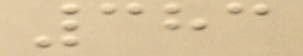383
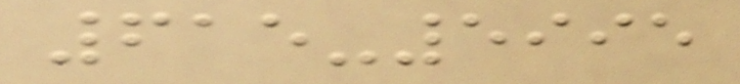615-5995
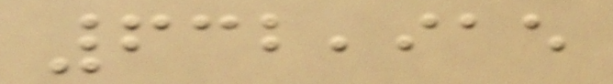632,915
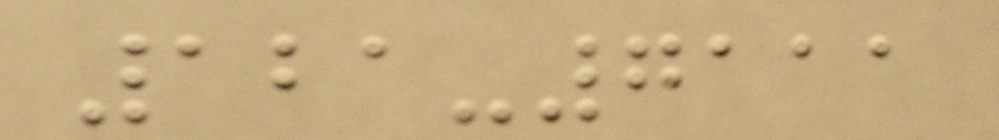121-7111
